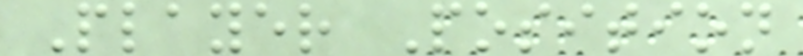Player Position
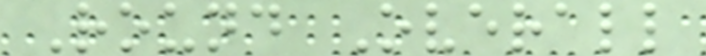Round Overall
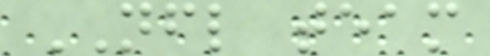NFL team
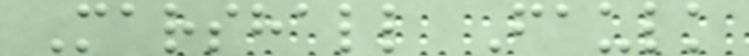Marshall Faulk
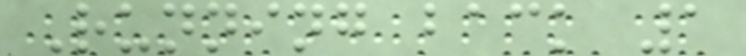Running back 1
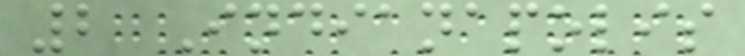2 Indianapolis
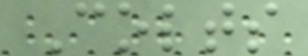Colts
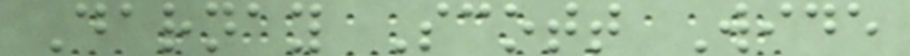Darnay Scott Wide
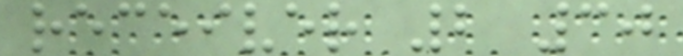receiver 2 30
